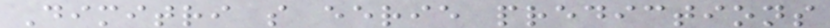Dimitri s eerie predictions
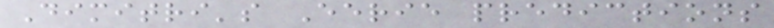Dimitri's Eerie predictions
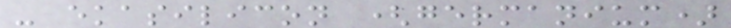- ekasilicon (germanium)
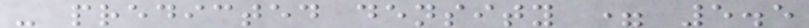- predicted density = 5.5
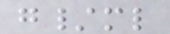g/ml
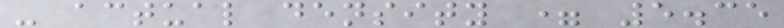- actual density = 5.35
